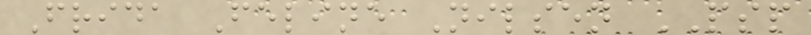Frida Feline Nilsen PSP
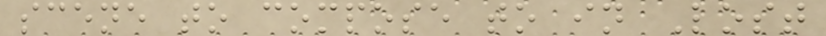scene to compose to in Lost
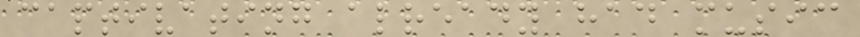captivating already had music
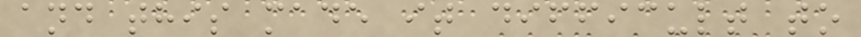and this made it difficult to
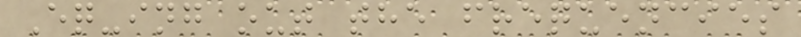Eq-ing out the frequencies
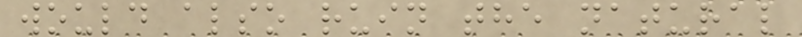would also ruin the natural
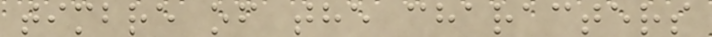timbre of the characters
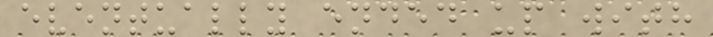eventually ended up with
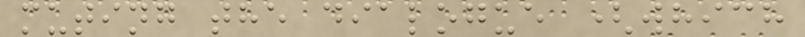muting the dialogue (which
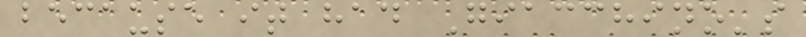because it had Giacchino's
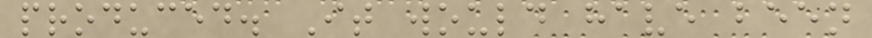produced. It would have been
